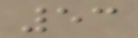53
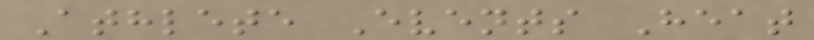Athlete Events Heat
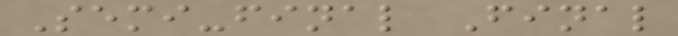Semi-final Final
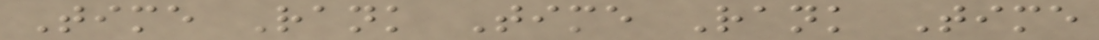Time Rank Time Rank Time
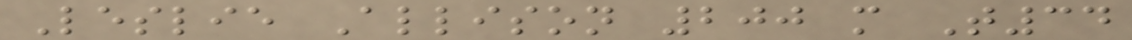Leslie Allison 200 m T34
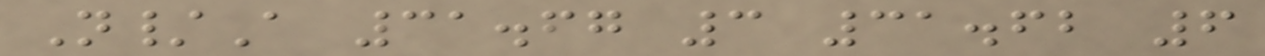N/A 31.67 3 31.62 6
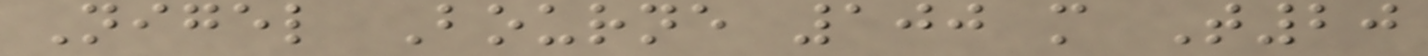Nigel Bourne 100 m T20
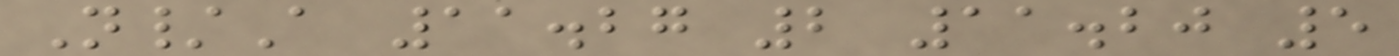N/A 11.27 2 11.20 5
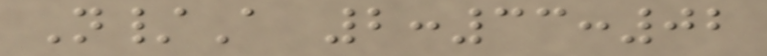N/A 2:33:02
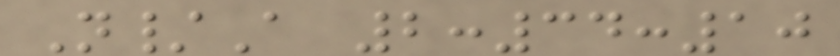N/A 2:34:10
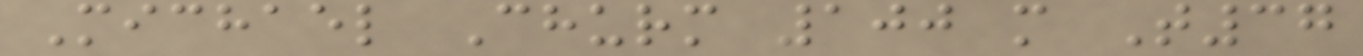Michael Churm 100 m T37
